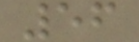56
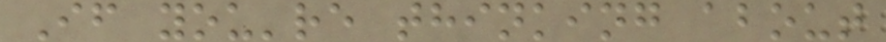If you're thinking about
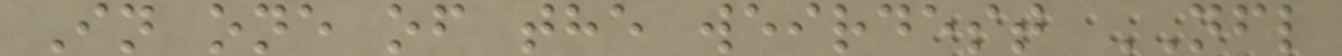In one of the weirdest NFL
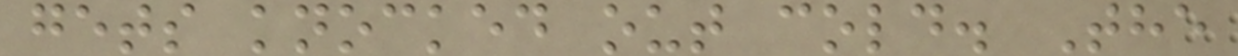gets knocked out cold. The
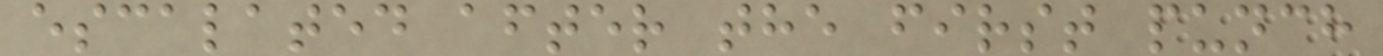escalated after the first punch
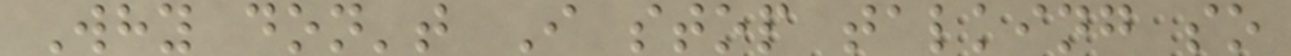Why don't I stop talking so
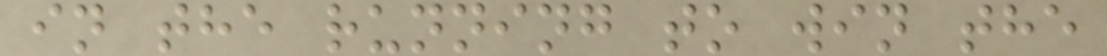in the running to win the
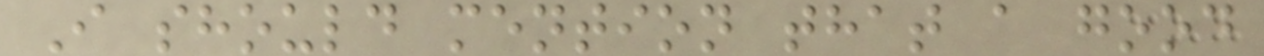I should mention that a good
